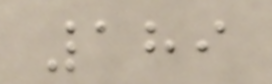189
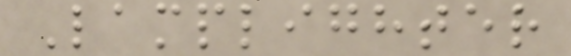Lamplighter
